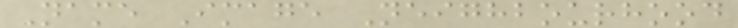Name Image Neighbourhood
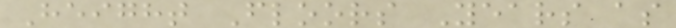Height Floors Years as
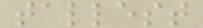tallest
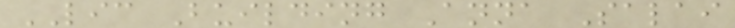LIC Building Anna Salai
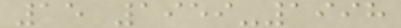15 1959-1998
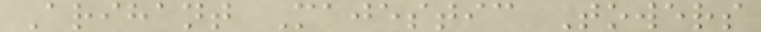Arihant Majestic Towers
